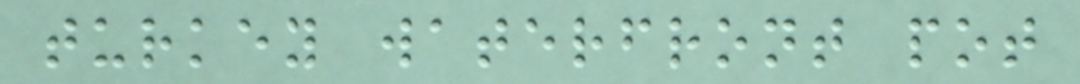turkey waterfront pot
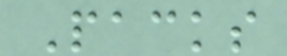Packs
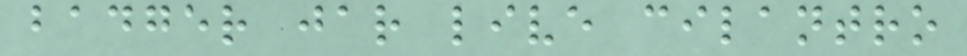badger jar live cilantro
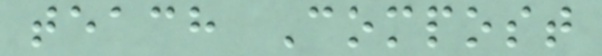teach Compost
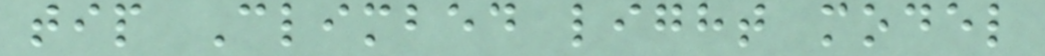tip Climbed light model
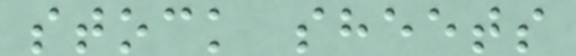stock sheets
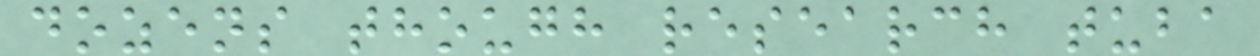dozens though research tuba
